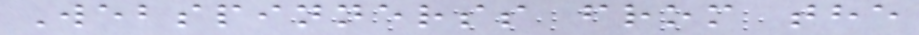Webspinnerss from the
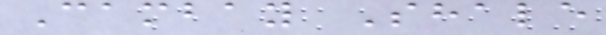Cambay Shale
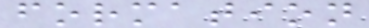formation
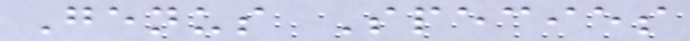Genus Species
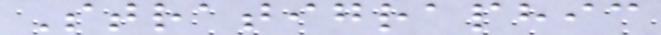Stratigraphic
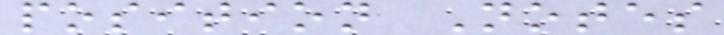position Notes
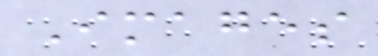Images
